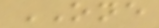ONE
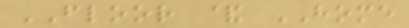FLOOR & HOME
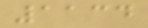1134
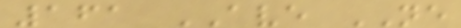161 AVE NE
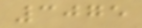3075
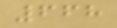668
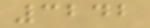3242
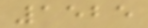1525
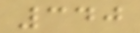340
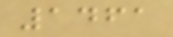1461
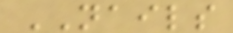NAILS
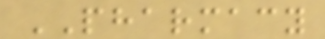PHARMACY
